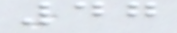47
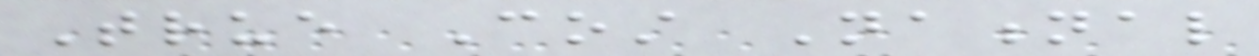True Cost National
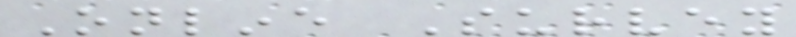Online Survey
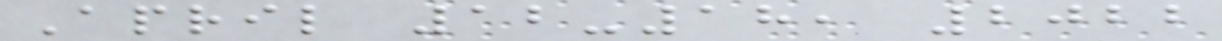April 12-18, 2022
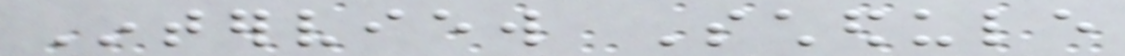Interview Schedule
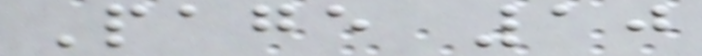Page 10
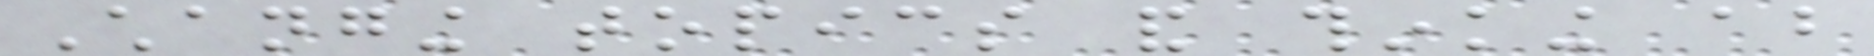Changing topics and thinking about
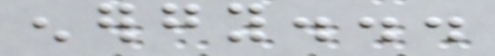energy...
